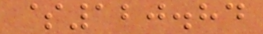$120.84
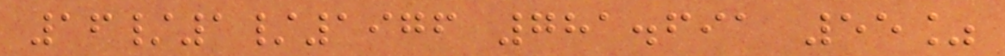16/1/1976 781.691 55%
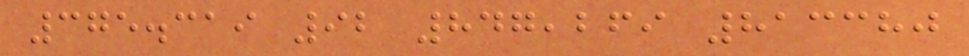375.319 92 847,269 813380
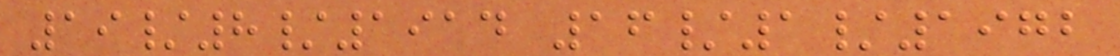19/8/1914 16/1/1972
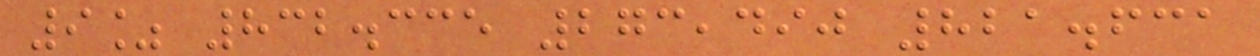9% 832.335 273,490 821.631
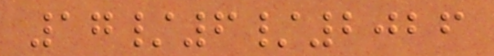17/6/2026
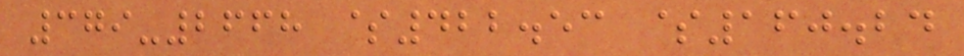379-2668 $422.53 $160.24
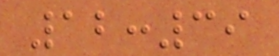12:39
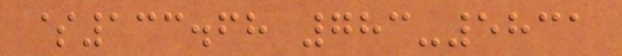$133.68 783-5831
